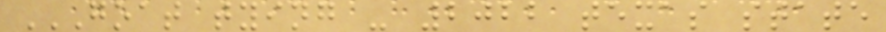GOAT TYING - 2022 TEXAS STATE
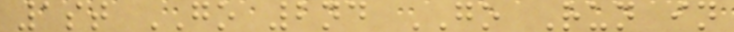1st GO 2nd GO Run in
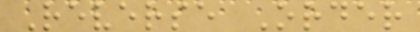Reverse Order
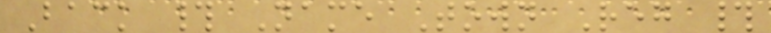Back # Name Town Reg #
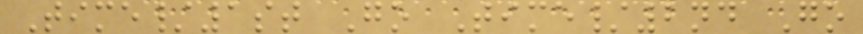Time/1st Go Time/2nd Go
